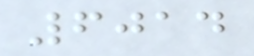6014
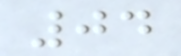04
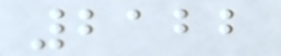2122
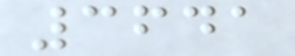3641
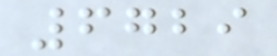6729
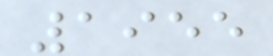1955
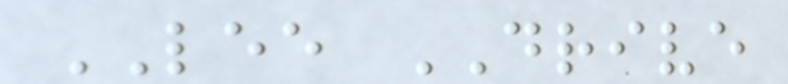LEE DRIVE
